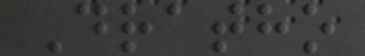Dratho
